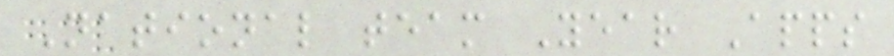National team Year Apps
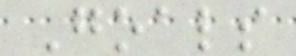Goals
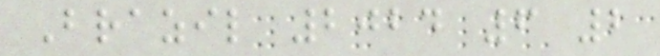Brazil 2024 6 2
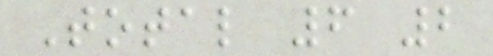Total 6 2
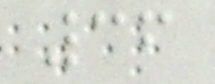36
